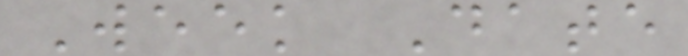Week Date
